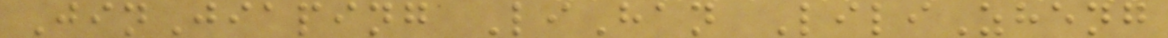JinJiaping LiHan LiliZheng
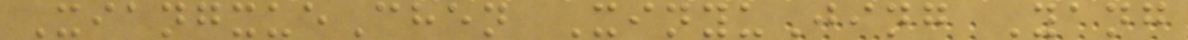XiangxueChen XinyuJing Yang
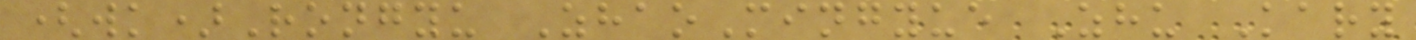(wk)Rongyu ZhaoMingyue Zhu Kary
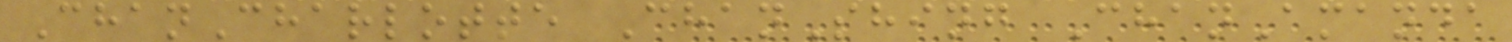ChanCharlotte ChanShing ChanAmanda
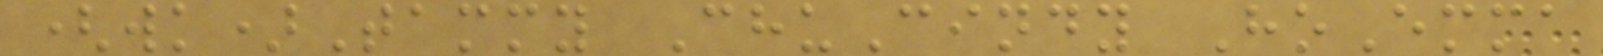(wk)Tammy ChuCindy HoEmma
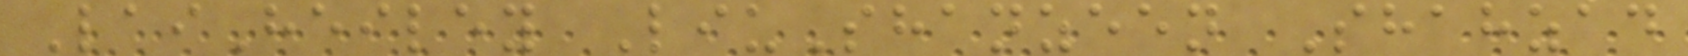LaiHeiley LiuShanzeen Shahzad
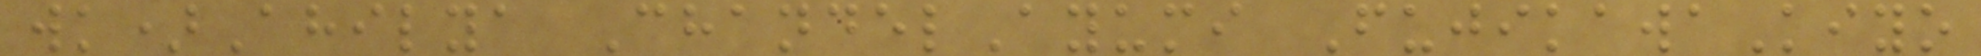wk)Ahilya ChandelAyumi FujikawaKiyo
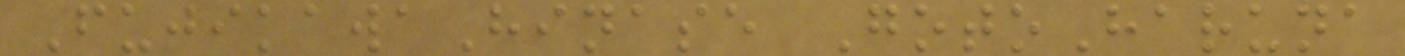FujikawaHinase GotoHaruna
